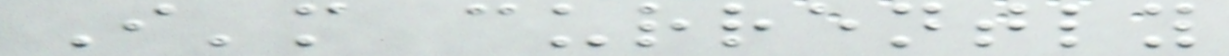I'm currently
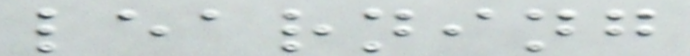learning
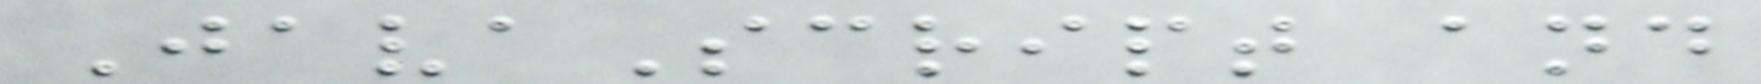JavaScript and
